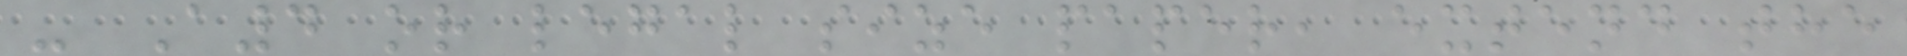- A4 or legal size paper, extend the
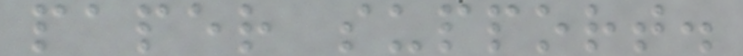paper support.
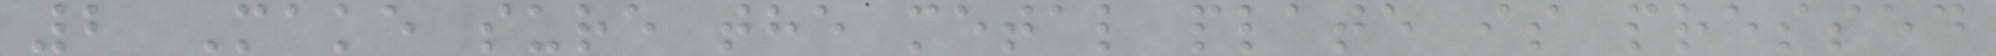2 Make sure the metal plate is pressed
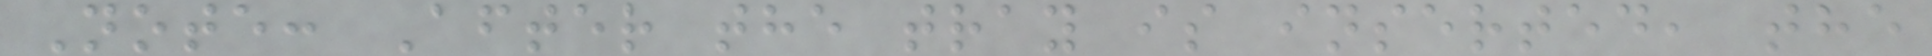Note: After the tray is inserted, the
